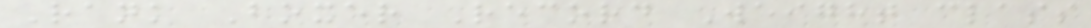Rank Boxer Record Weight class
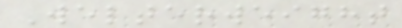Welterweight
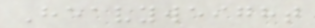Heavyweight
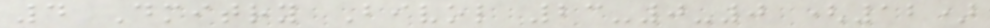4 Dmitry Bivol 23-0-0 (12)
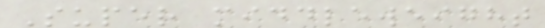Super middleweight
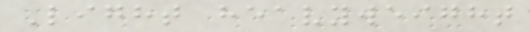Light heavyweight
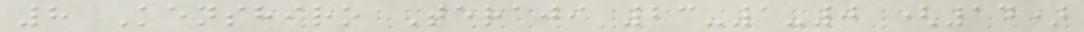8 Kenshiro Teraji 23-1-0 (14)
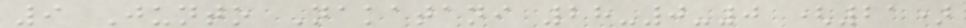9 Junto Nakatani 28-0-0 (21)
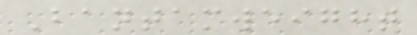Bantamweight
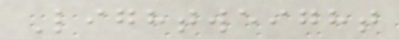Lightweight
